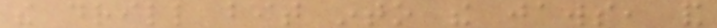the drill bit into the jaws, and
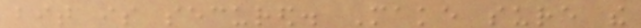bit is secured. Make sure the
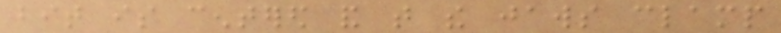bit is centered and that the jaws clamp
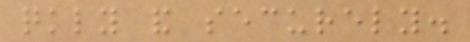quickly and securely.
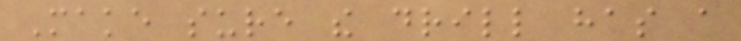Make sure the drill has a
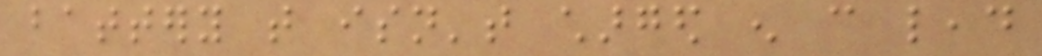battery that isn't charged enough can lead
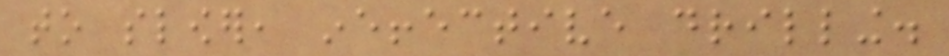to slower, ineffective drilling.
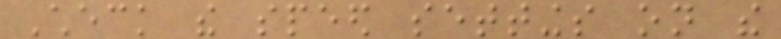Check the speed settings on the
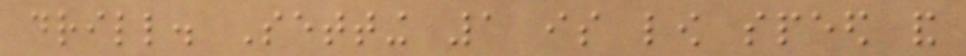drill. Setting 1 is low speed and
